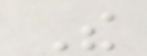The
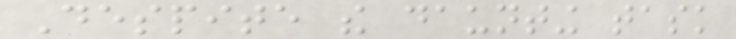Despite the daunting task
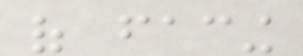of facing
